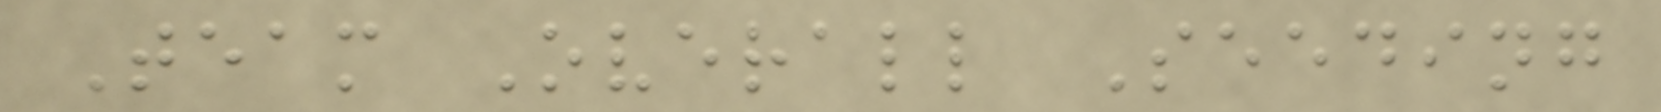Team Overall Seeding
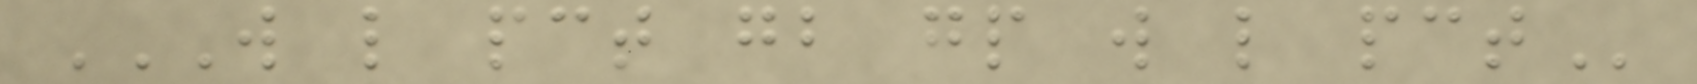W L PCT GB GP W L PCT
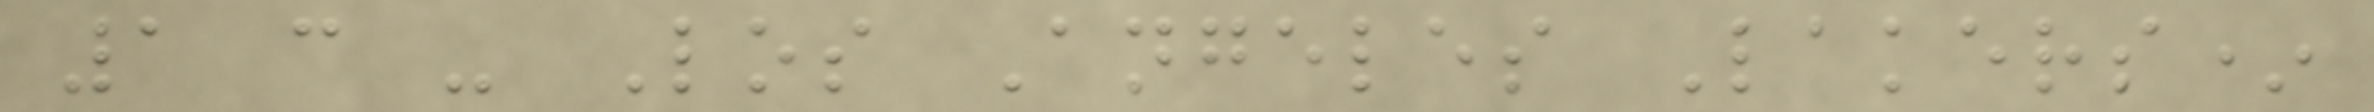1 c - Los Angeles Lakers*
